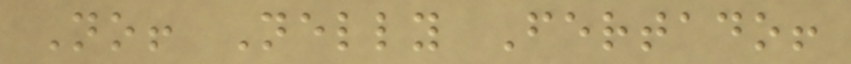No! Nelly Fertado!
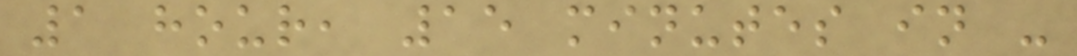1 hour, 15 minutes in -
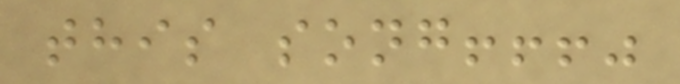this song!!!"
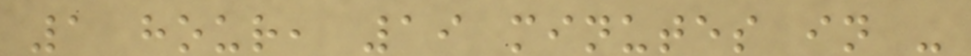1 hour, 19 minutes in -
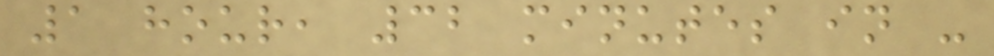1 hour, 32 minutes in -
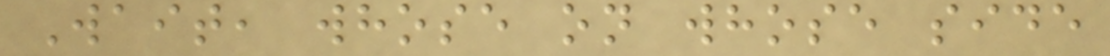Wait, whose on whose side
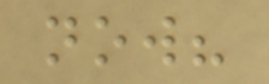now?
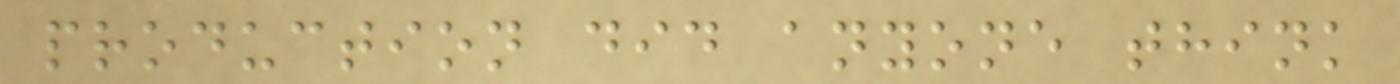production did anyone think
